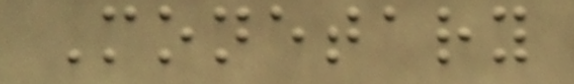Monetary
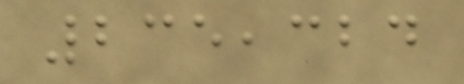235,324
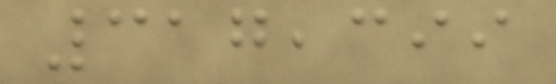317,399
